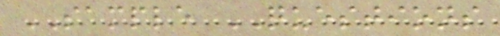SAMPLE QUESTIONS
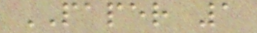PAPER 1
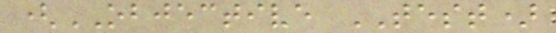(OBJECTIVE TEST)
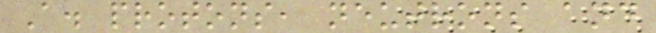A. protons, neutrons and
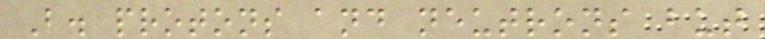B. protons and neutrons but
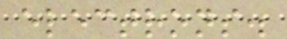electrons.
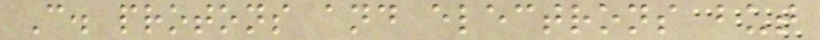C. protons and electrons but
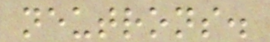neutrons.
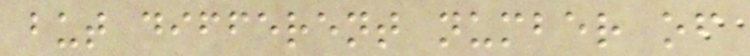but different number of
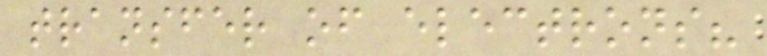transfer of electrons?
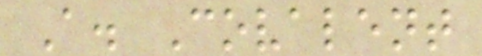A. Covalent
